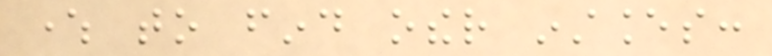where to find other instances:
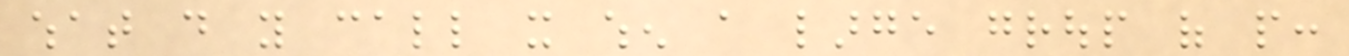what do you call it when a large group of people:
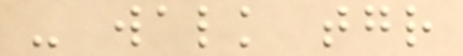- walk together
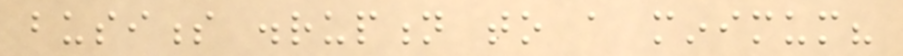business disruption to a minimum?
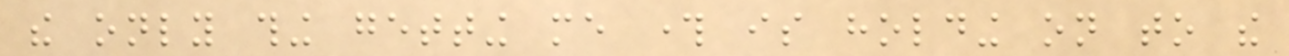the only thing getting me through is holding on to the
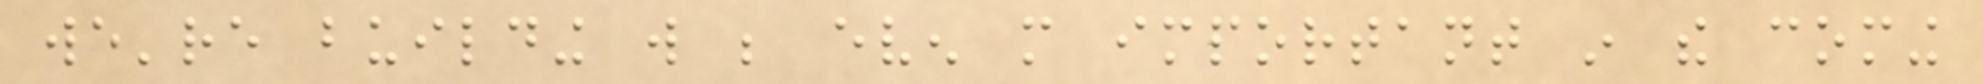we're building will be even more important in the coming
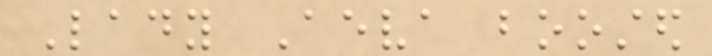Lady Aeva boosted
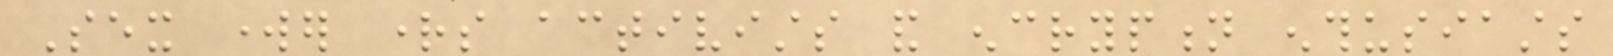Sex worker rights activists and encryption enthusiasts
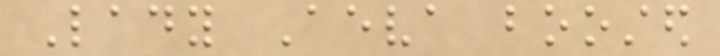Lady Aeva boosted
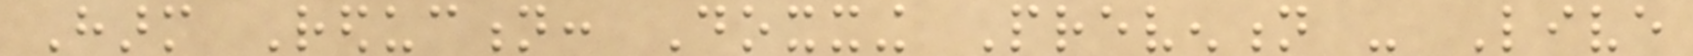Harm Reduction: Doxxing Prevention - Live
